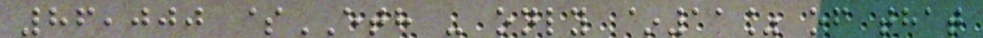86,000 $ETH - only ~11% of that
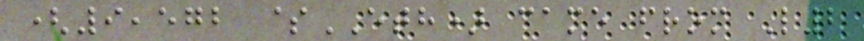(9,572 $ETH) came from L2
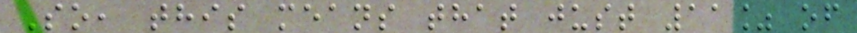So, this means that just 11% of
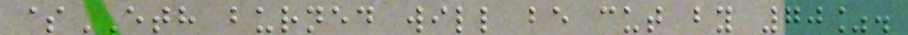$ETH burned will be cut by 70%.
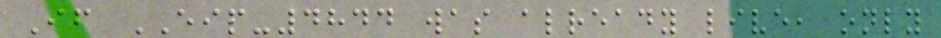If EIP-4844 was already live, only
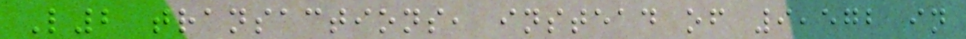L2 transactions, instead of 9,572 in
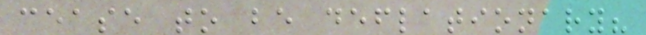cease to be deflationary?
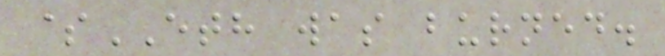$ETH was burned.
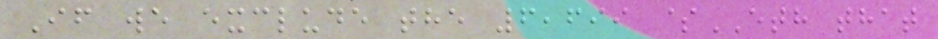If we exclude the 6,699 $ETH that
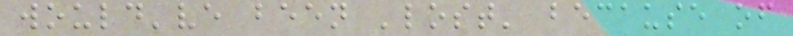would've been 'lost' because of
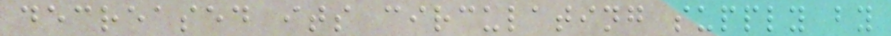decreased its circulating supply by
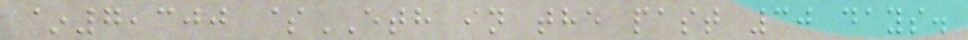~7,300 $ETH in the past 30 days.
